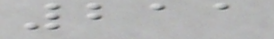211
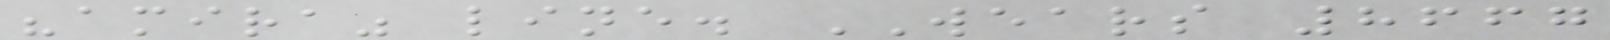"amira" line. WEARS 8667
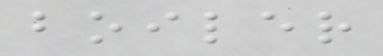boiler
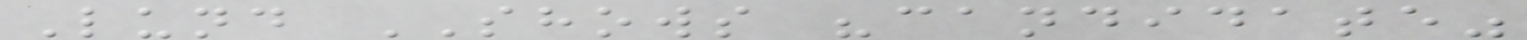Lund SHOWS "candidate"
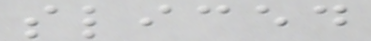sliced
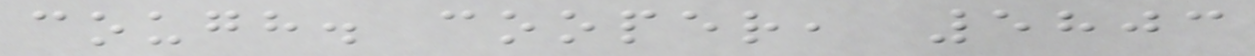cough. cooper, 5803
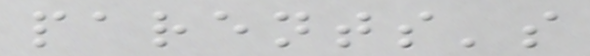parents's
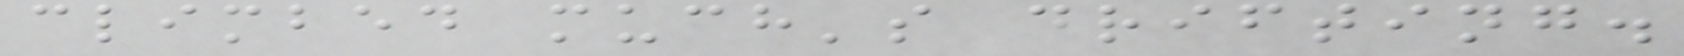climbed much's drifting.
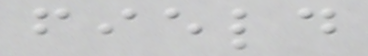field
